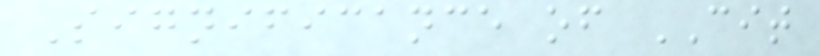Significance of CIT
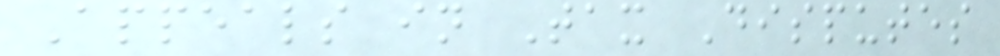Appeals in Tax Disputes
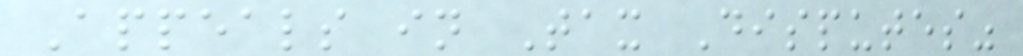Appeals in Tax Disputes"
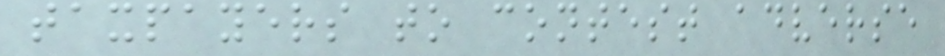taxpayers to contest adverse
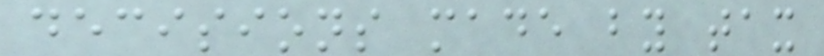decisions made by tax
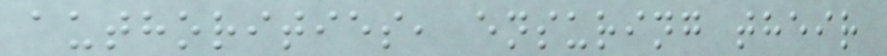authorities, ensuring their
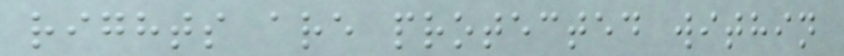rights are protected within
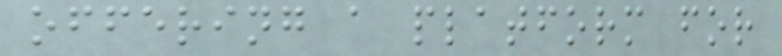offering a platform for
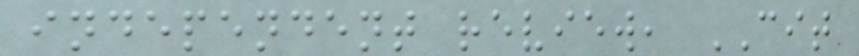independent review, CIT
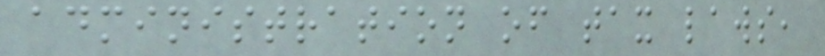administration of tax laws,
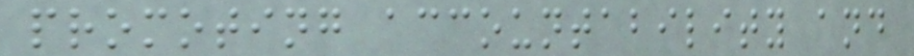promoting accountability and
